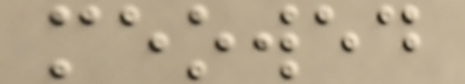meowed
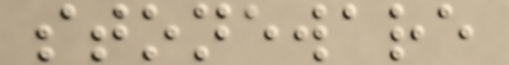stoneware
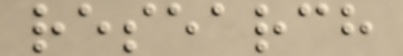research
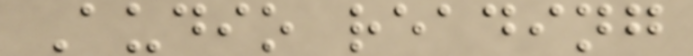Audio reading
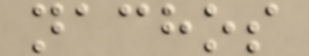nachos
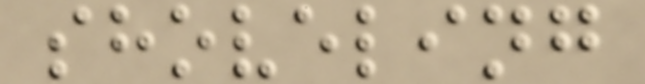shoveling
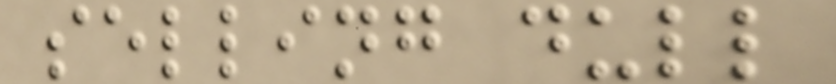selling dull
